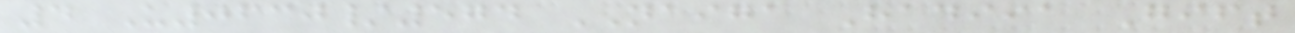4 U0630/574 NAIGA Hadiia Gift
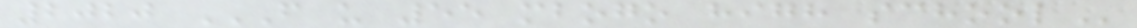2020 F U 55 MBOGO HIGH SCHOOL
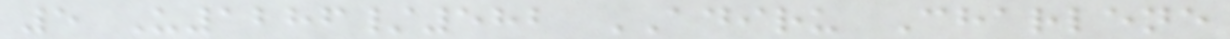5 U1286/582 ADIRU Charlene
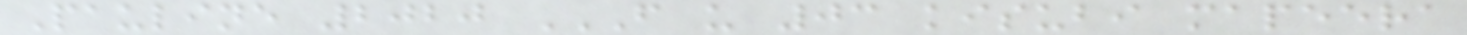Pauline 2020 F U 03 KISUBI MAPEERA
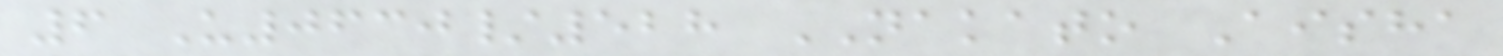6 U0630/528 NAKATO Aisha
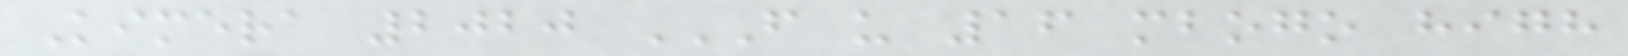Kimera 2020 F U 16 MBOGO HIGH
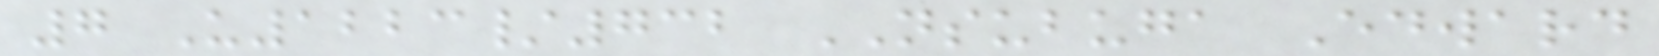7 U1223/732 NSUBUGA Edward
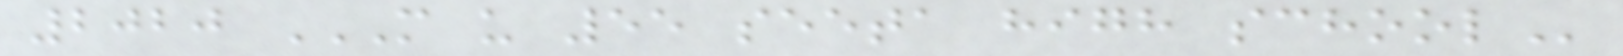2020 M U 55 SEETA HIGH SCHOOL
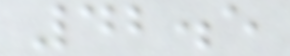42.5
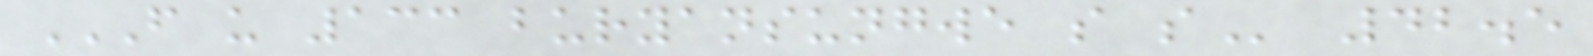F U 133 BURYANSUNGWE S S 42.5
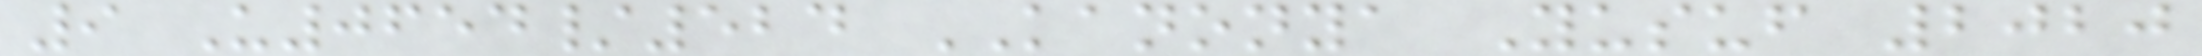9 U0654/524 KANONYA Yusuf 2020
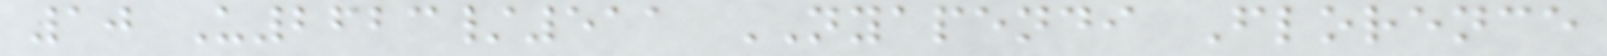10 U2623/511 NYAPENDI Florence
